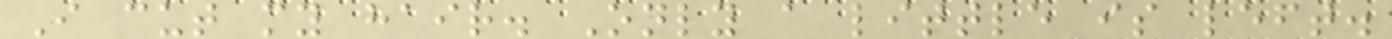I cut my hair. Only a little is left.
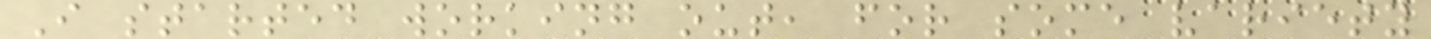I started working out, for some variety
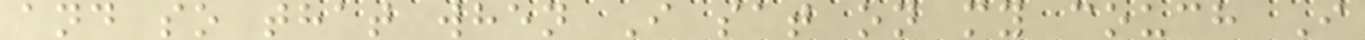and so that when I sat on my couch I
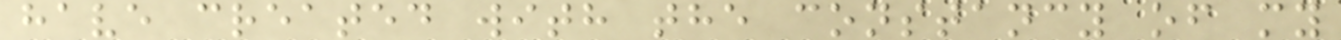have created with the constancy of my
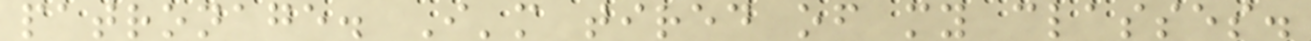patronage. I'm tired of my classes.
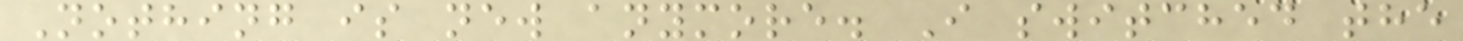Nothing is new anymore. I switched the
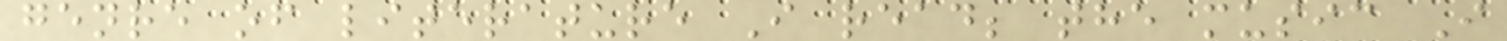genre of literature I read; the music I
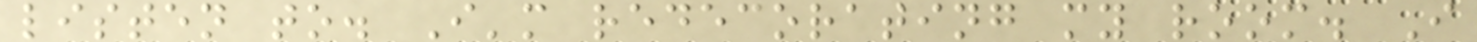listen to. I'm redecorating my room. I
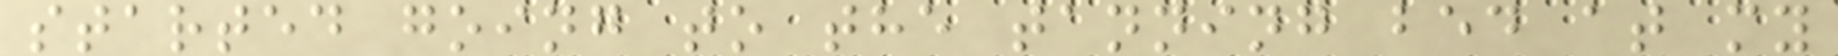started going to the tanning bed at my
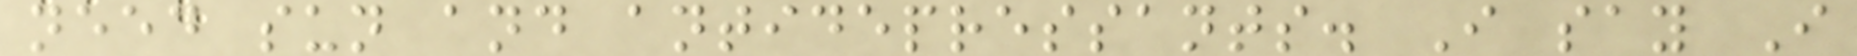need sun and antidepressants. I say I
